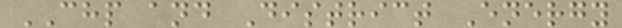CHP and District Energy
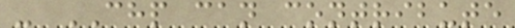- CHP can contribute
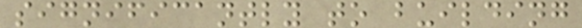significantly to building
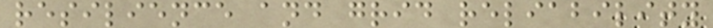resilience and grid reliability
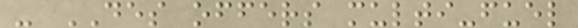- DES offers multi-fuel
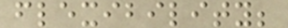flexibility;
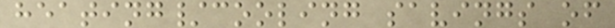heating/cooling savings of
